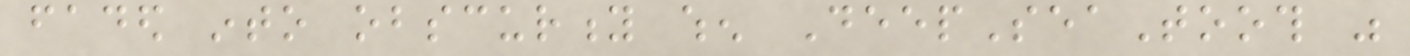faded into obscurity when DeepSeaTooth was
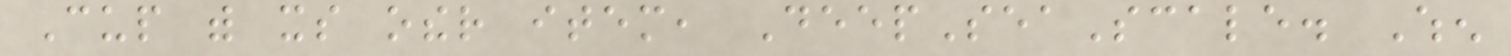Cup with its other item, DeepSeaScale. When
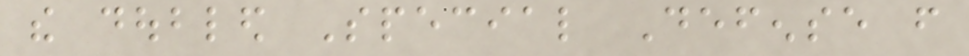the doubled Special Defense from
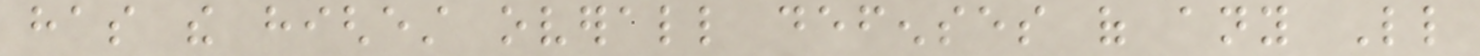has the highest overall defenses of any Little
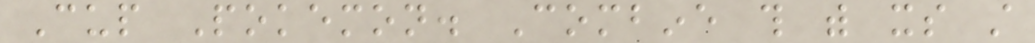Cup Pokemon. Combine this with its still
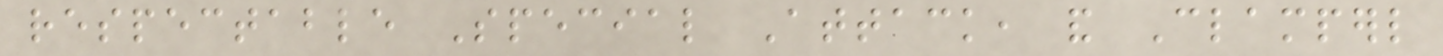respectable Special Attack, and Clamperl
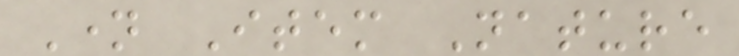Name Item Nature
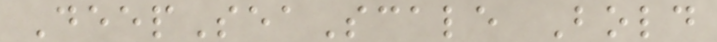DeepSeaScale Bold
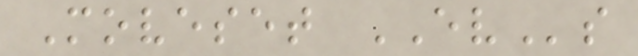Moveset EVs
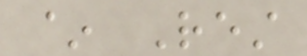~ Rest
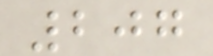207
